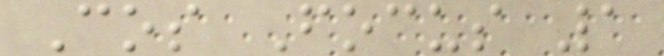Cos Focus 1
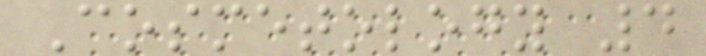Cosmetology 4
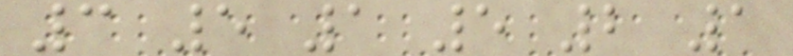3 5 1 5 2 1
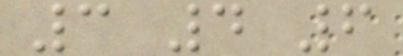3 4 6
